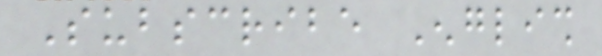Subscribe English
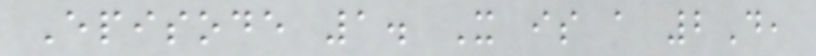Episode 1. It is a 2D,
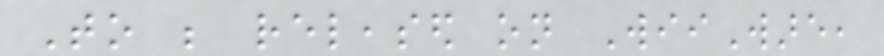To be released on WiiWare,
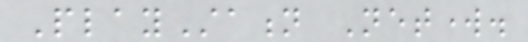PlayStation Network.
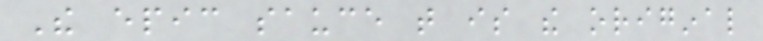The epic sauce that is the original
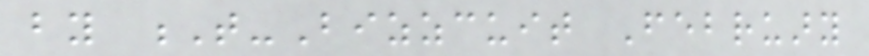by T-Bizzcuit February
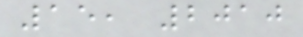15, 2010
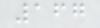167
